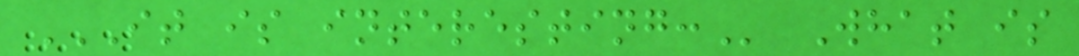IT IS INTERESTING: What is
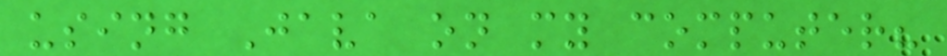using Java on my computer?
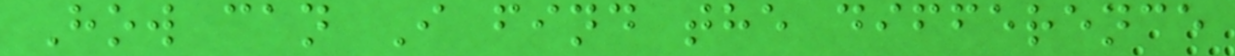How can I find the difference
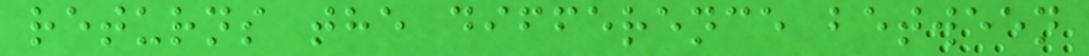returns the difference between
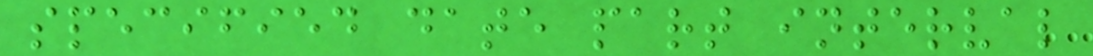specified date part interval
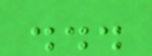...
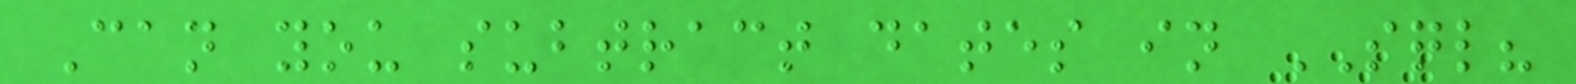Can you subtract dates in SQL?
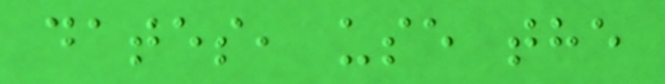dates, use the
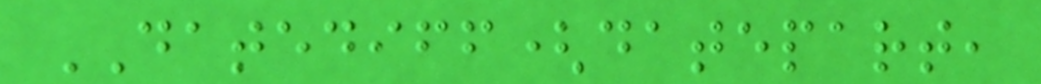DATEDIFF(datepart,
